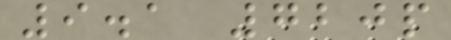9.1 720p
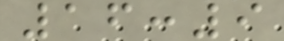16:9
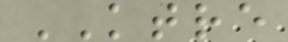KTRE
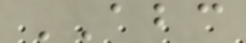ABC
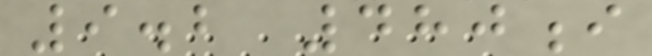9.2 480i
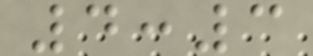4:3
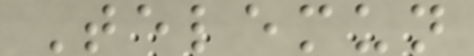Telemun
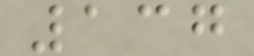137
